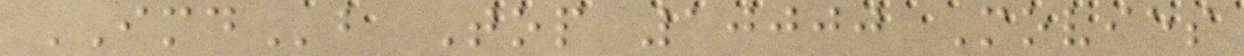IMDb Top 10000 Movies
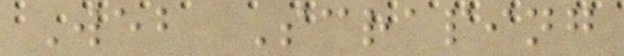Web Scraping
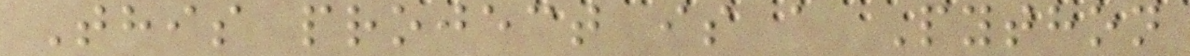This project is a Python
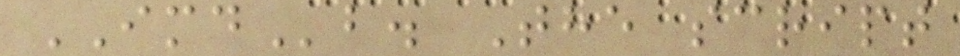IMDb. The script
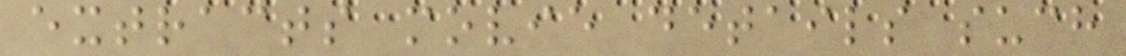extracts movie details such
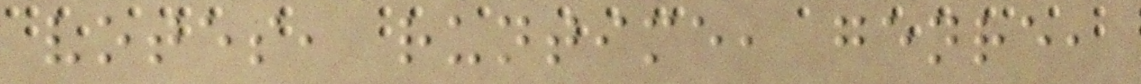votes, runtime, genre,
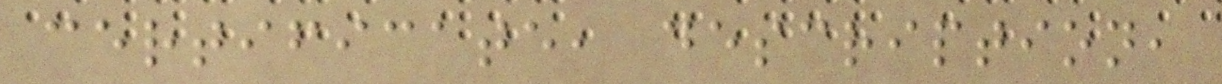certificate, description,
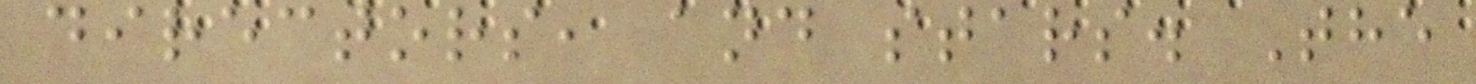directors, and stars. The
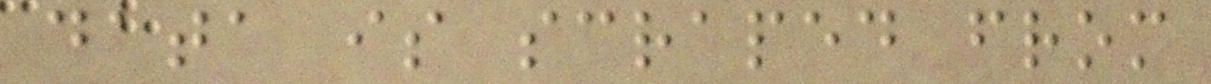data is scraped from
